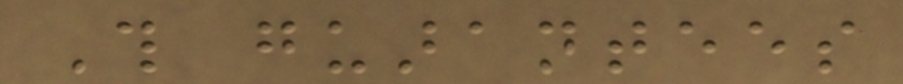This guarantees
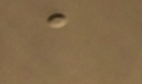a
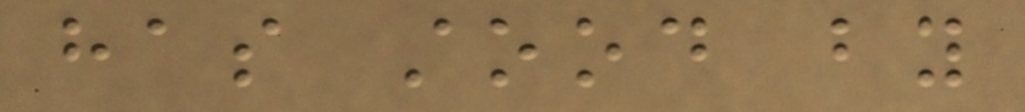has stood by
